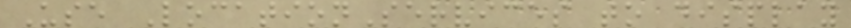Use LocationServices to display
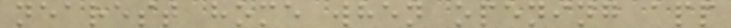nearest home when opening app
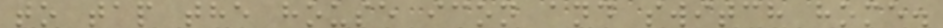to tap the house icon and switch home.
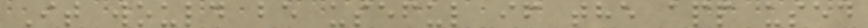It would be useful if the app used
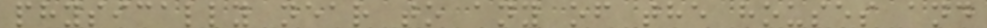physically near to any of the houses and
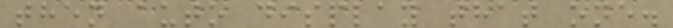then auto display that one.
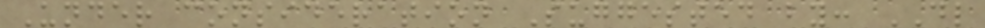Under consideration Suggested by: DL
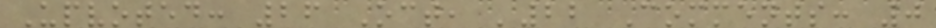Upvoted: 26 Oct, '22 Comments: 0
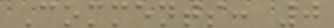Comments: 0
